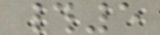#5
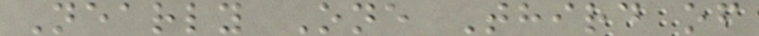Nearly One Third of
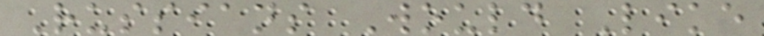Russians Would Like
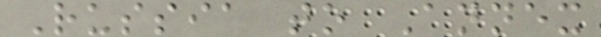Russia to Annex
